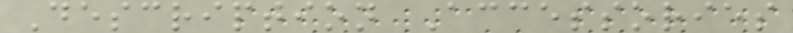Description Accessories
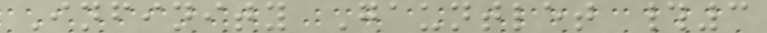Infinity Gauntlet #3
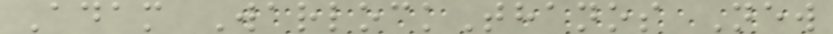Adam WarlockThanos New
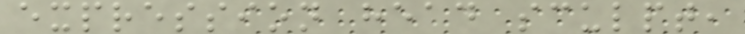expression head sculpt,
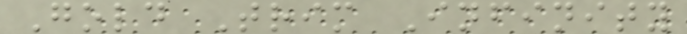Gold Trim Infinity
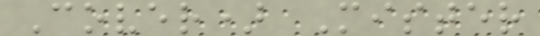Cover) Mister
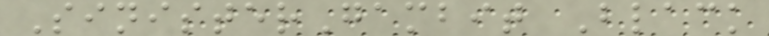SinisterGambit Black
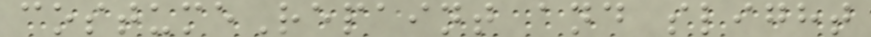costumeRepaint and slight
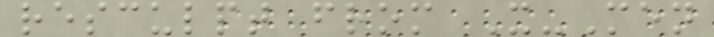resculpt from X-Men
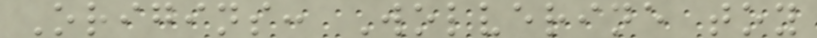Origins: Wolverine toy
